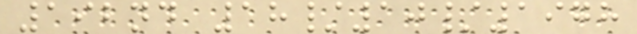192nd 18/10/1978
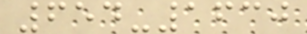654-1630
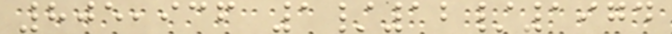805,936 1/12/1974
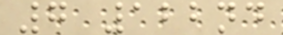7 122nd
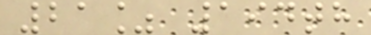21% 194th
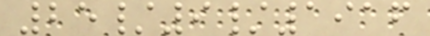25/9/1916
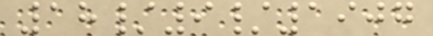18/9/1907
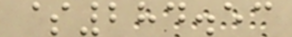$284.53
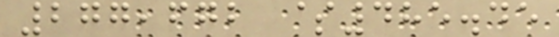277,672 $485.45
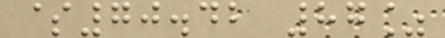$70.42 87%
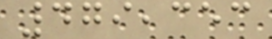479,353
